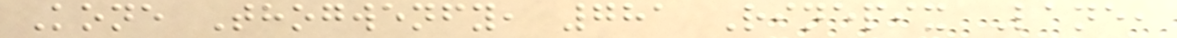Kone Thogwenfy, 781 Rinepix Lane,
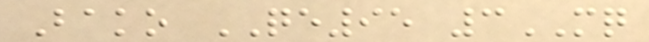Bako QE95 3MQ
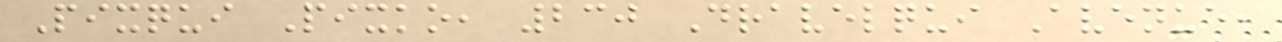Pixqui Pixko, 230 Dravelqui Avenue,
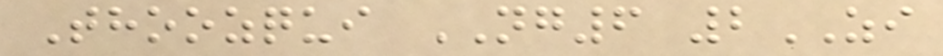Thoozqui NG6 2ZI
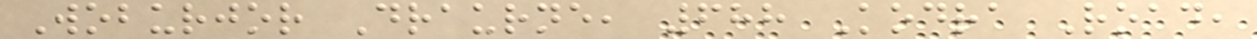Woburjor Draurne, 688 Kodra Road,
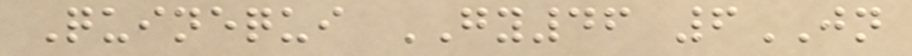Quinequi GY46 6JN
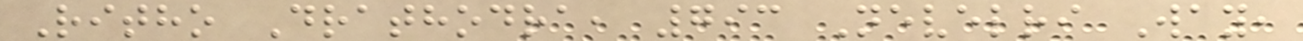Ritho Drathodra, 793 Nevelri Way,
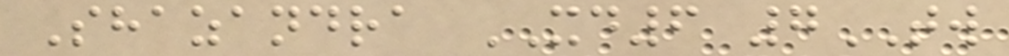Shazandra XD6 7TW
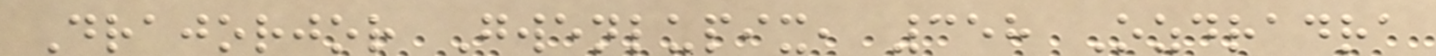Drajorjor Gwenlupix, 358 Ozdradra
